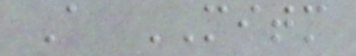A MITM
